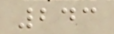243
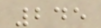245
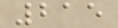215
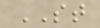ST
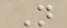N
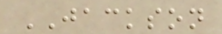JACKSON
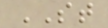ST
